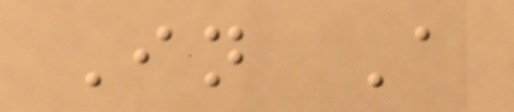In A
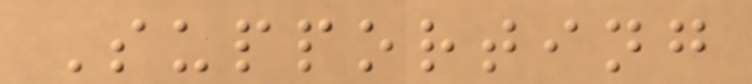Supporting
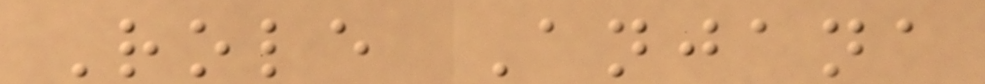Role Anjana
